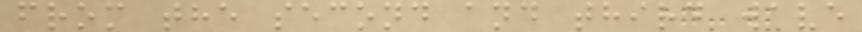from the second and third wave
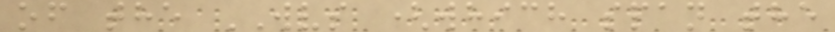of the WVS (which span the
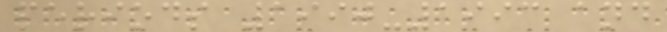periods 1990-1993 and
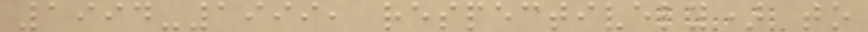1994-1999, respectively) to
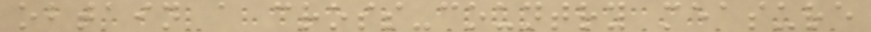obtain a cross-country measure
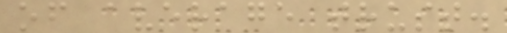of average trust.
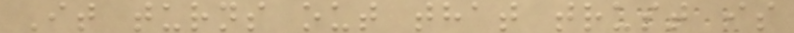It turns out that trust is
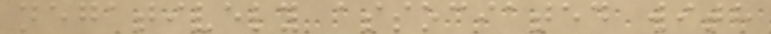negatively associated with
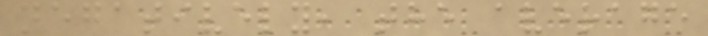negatively, the average
